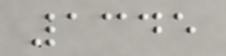1345
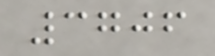3706
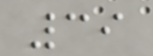39
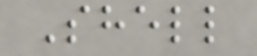Shell
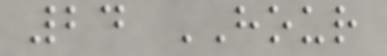24 HOUR
